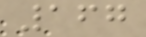167
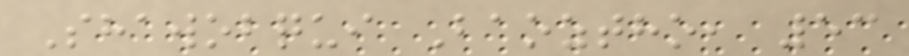Shawobqui Baoztho, 53
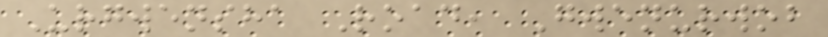Urgwensha Road, Gwenurwob
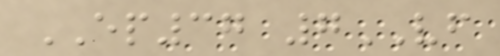EP37 7VF
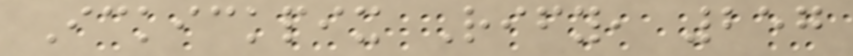Ickickpix Rify, 257
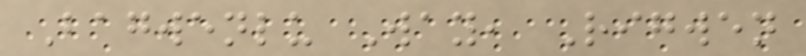Bagwenlu Way, Rigwen
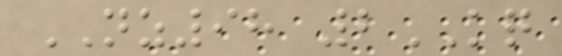NZ98 2KQ
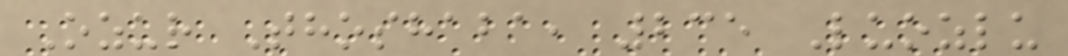Ozur Thoshaba, 235 Luozlu
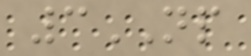3NP
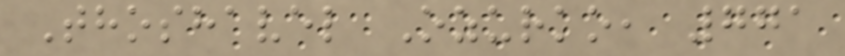Thoshavel Ozurko, 771
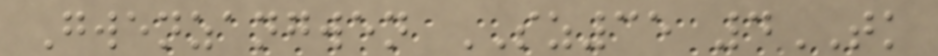Gwenzangwen SZ35 4TK
